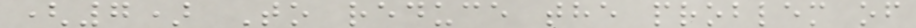(7) To reduce the problem of
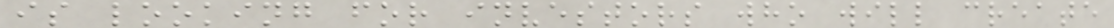is looking for investors who will create
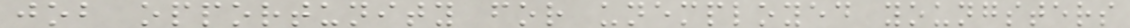job opportunity for unemployed youngsters
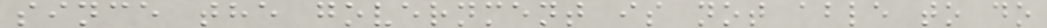since the government is not able to do
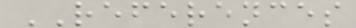REFERENCES
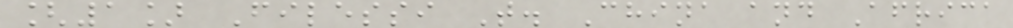[1] Filessi T. China and Africa
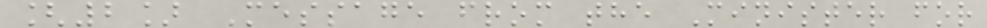[2] Message from the Minister for
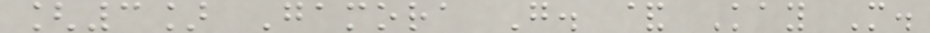[3] Gamora G. & Kay M.
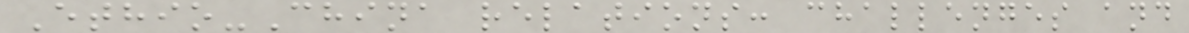Ethio-China relations: challenges and
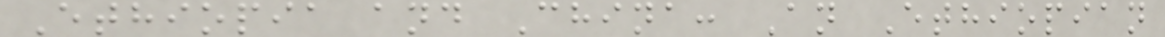Ethiopia and China: An Ethiopian
